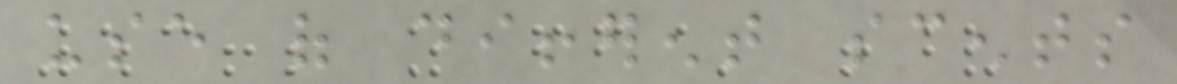use of different scents
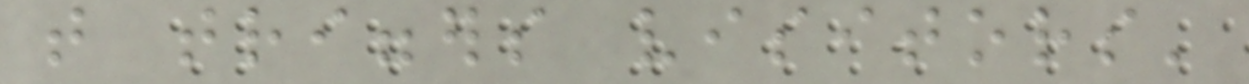that triggers visitors'
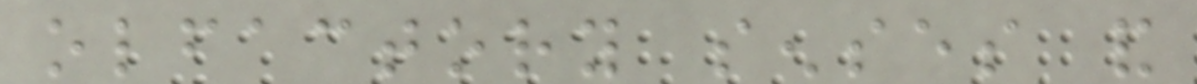olfactory senses and
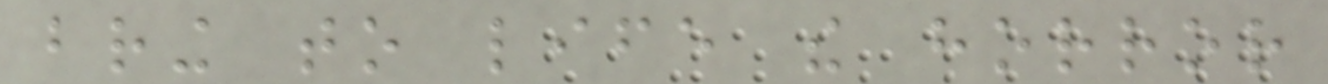bring to life the horror
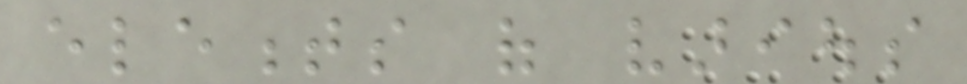elements of various
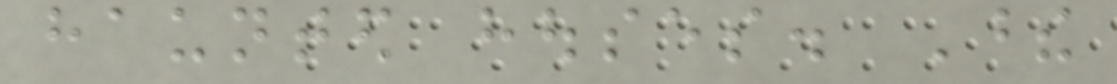haunted houses. These
